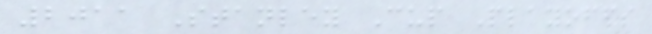2011 Stanley Cup Playoffs
